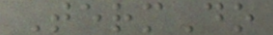TermDo
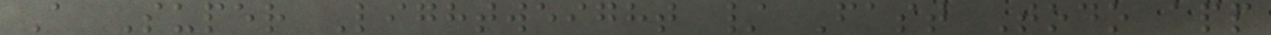A Super Lightweight / Fast Todo app
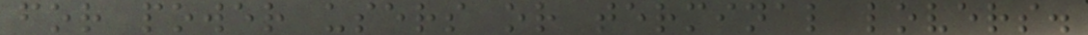for power users or terminal lovers.
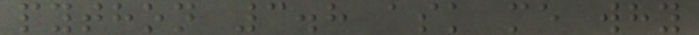python 3.8 ask me why
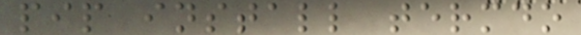pip install termdo
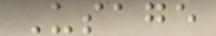Usage
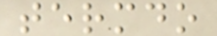termdo
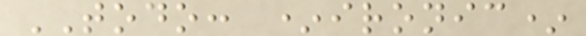TODO: *ironic*
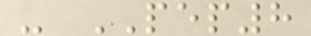- PEP8
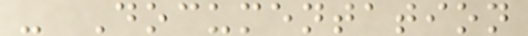- Documentation
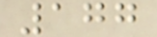177
